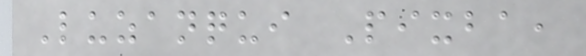Luzanqui Pixba,
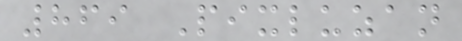869 Pixluzan
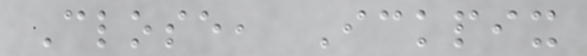Close, Ickpix
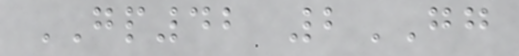GP42 2GG
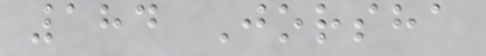184 Jorsha
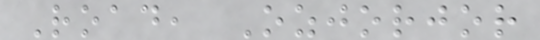Road, Ozjorjor
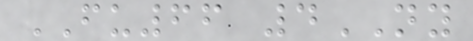FU66 4NY
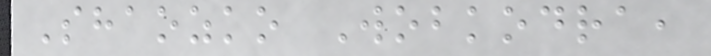Shaozko Wobkodra,
